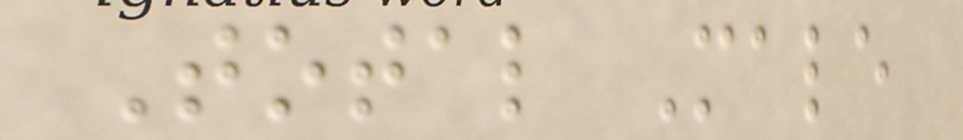Total Male
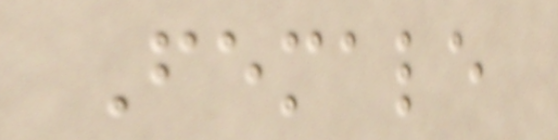Female
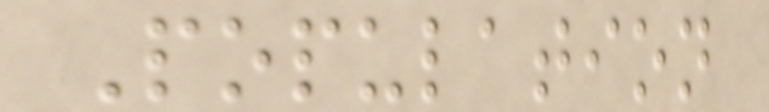Population
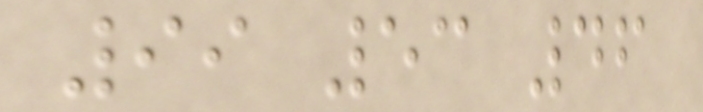99 53 46
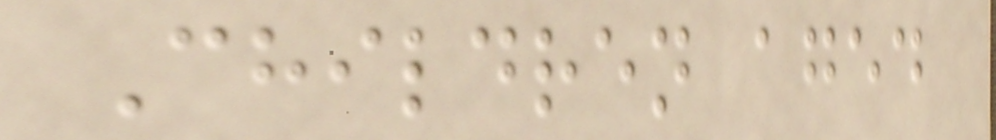Children aged
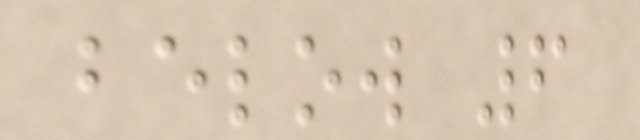below 6
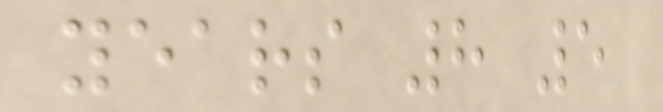years 8 5
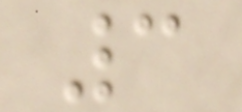3
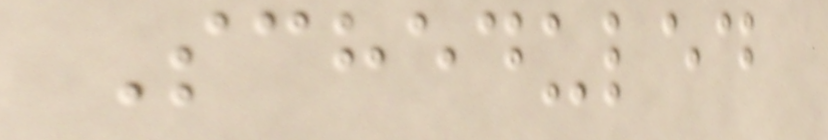Scheduled
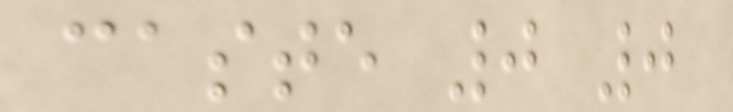caste 0 0
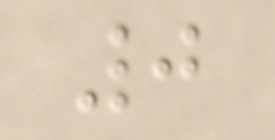0
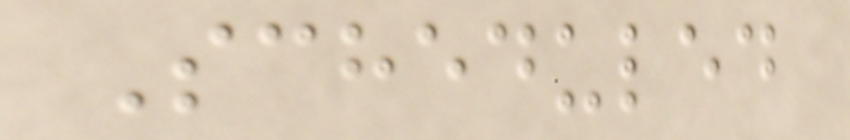Scheduled
